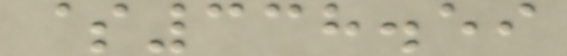$338.59
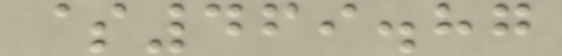$469.87
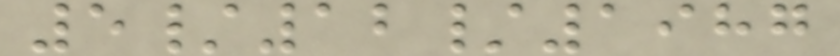5/12/1987
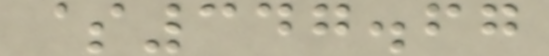$347.67
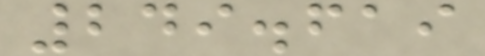249.619
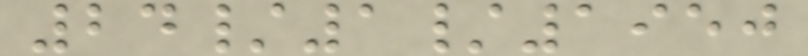24/1/1950
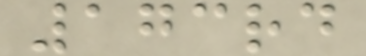173rd
